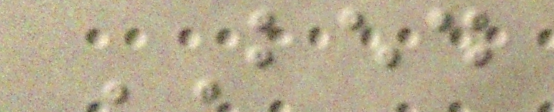BED
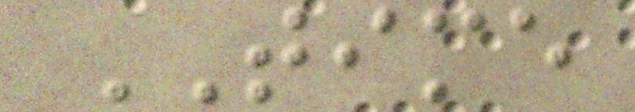TIME
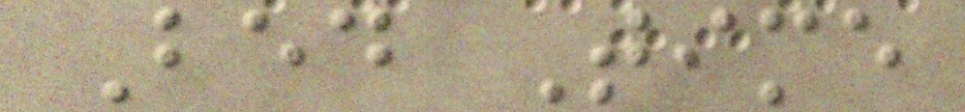Bed Time
